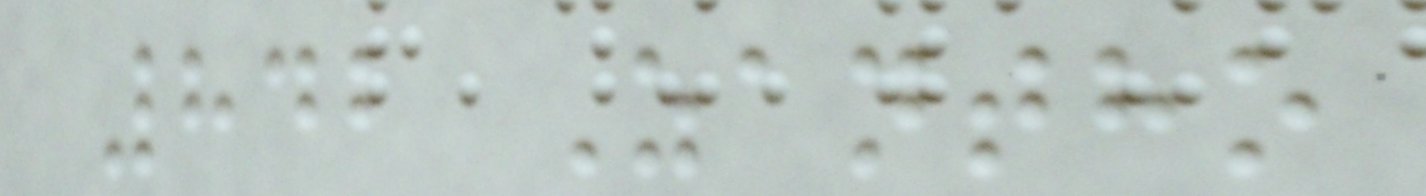842 Zantho
